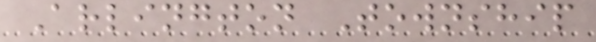Arlington Township
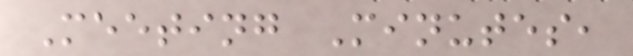Meeting Minutes,
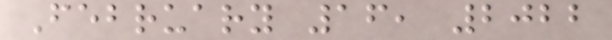February 16, 2022
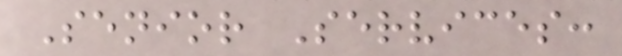Senior Services:
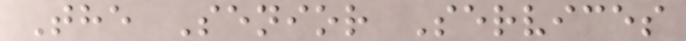The Senior Services
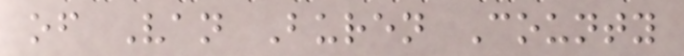of Van Buren County
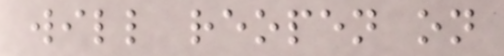will reopen on
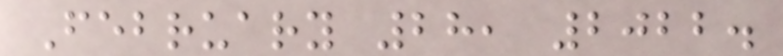February 28, 2022.
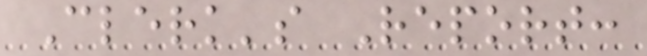Clerk's Report:
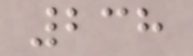238
